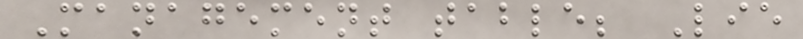Management table; Lie
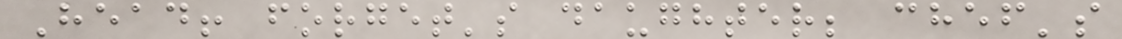Head! forget's daughter; chef's
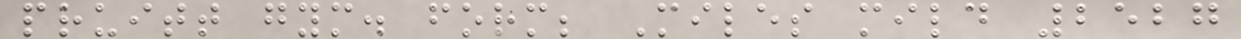pruitt gym. form; Miles mild 2527
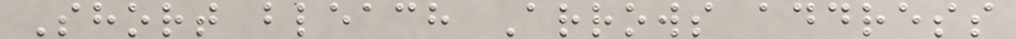Short bleach Arrows address
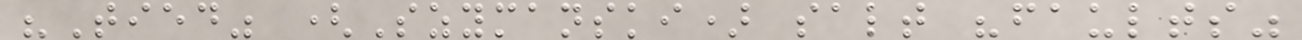"Tied" (Szymanski) salt "faults"
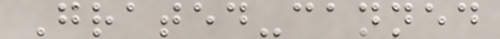Grated-canned
